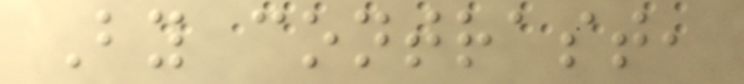By contrast,
